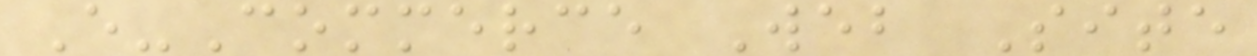E-Commerce Web Site
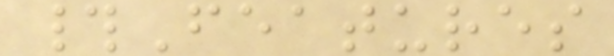#Features
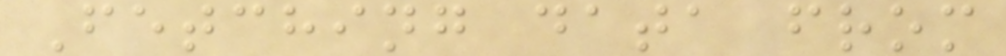Fetching data from
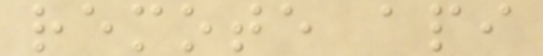remote api
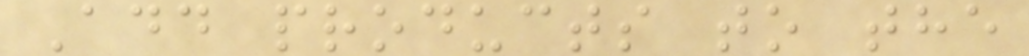Add products to the
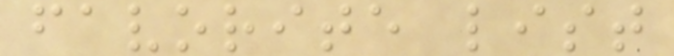favorite list
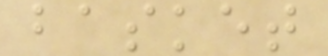basket
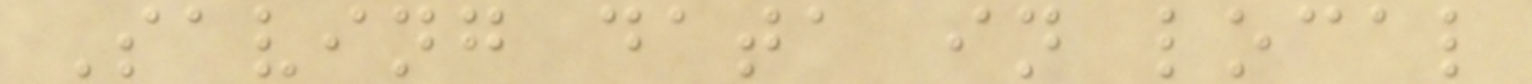Saving data in local
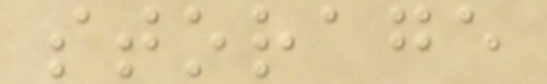storage
